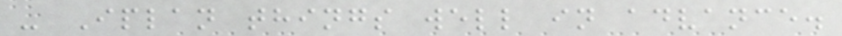- Iplan things well in advance.
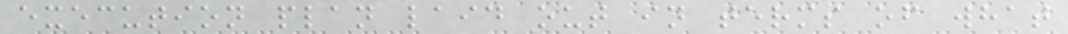execution plan laid out in terms of what
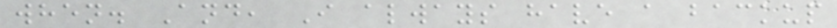when. And, I always have a backup
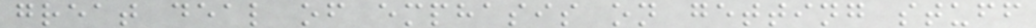great deal of emphasis on getting stuff
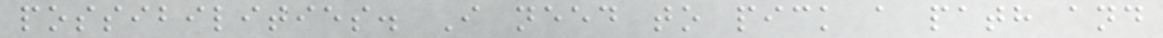possibilities. I need to pick a path and
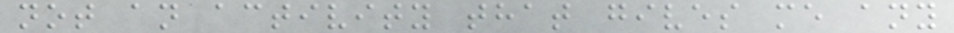not an activity that gives me any
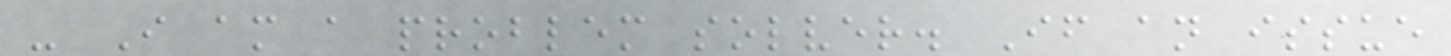- I am a problem solver. If an issue
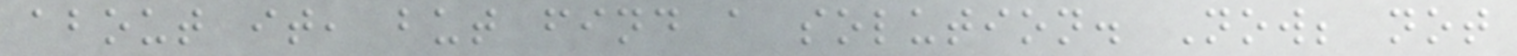about it, but find a solution. Now; not
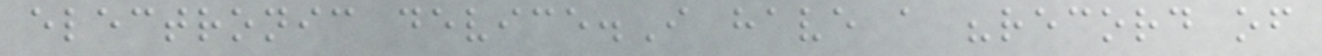electronic device.I have a "record of
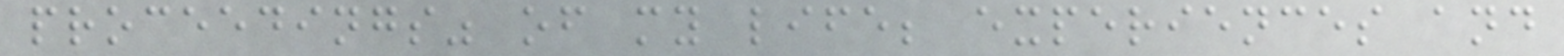proceedings" of my life; experiences and
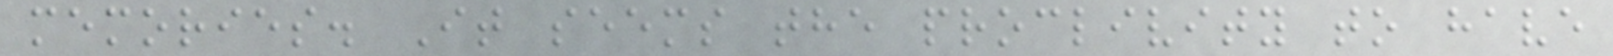memories. It seems the proclivity to have
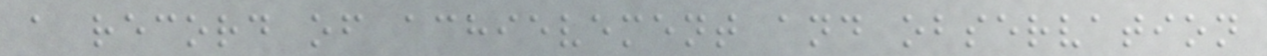a record of achievement and observation
